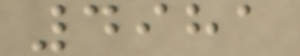4981
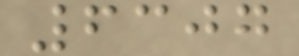6307
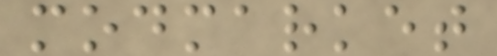modmarket
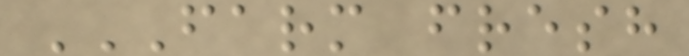FARM FRESH
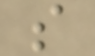s
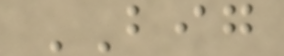BIG
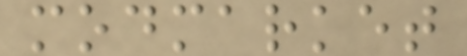modmarket
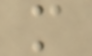m
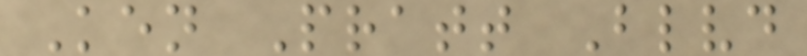Ken Pratt Blvd
